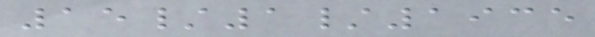15/1/1935
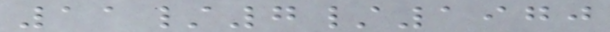11/7/1970
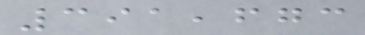391,673
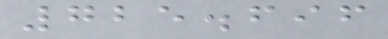725.696
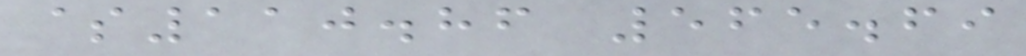$110.86 565.69
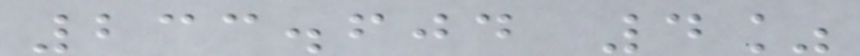233.604 4%
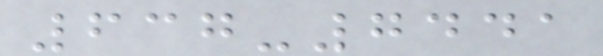637-7441
